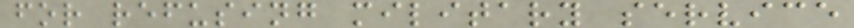for refusing military service
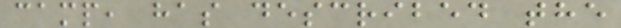camp, has described the
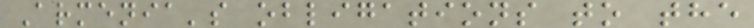Armenia's obligations to the
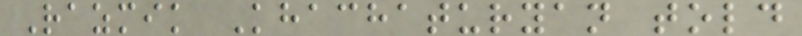Razmik Khachaturyan told
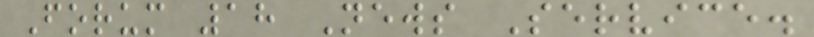Forum 18 News Service.
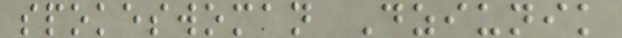spokeswoman Dziunik
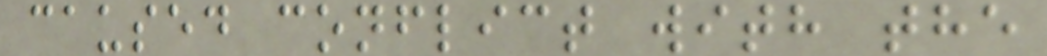caused conflict with the
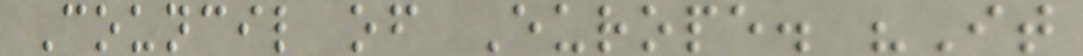Council of Europe. "It
